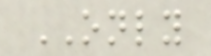ONLY
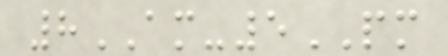8AM-5PM
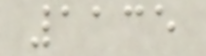1135
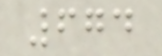674
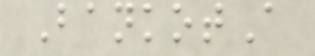BankotA
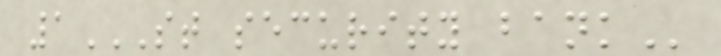1ST SECURITY BANK
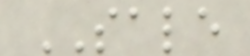SALE
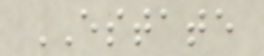ESTATE
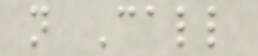n Call
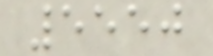5550
